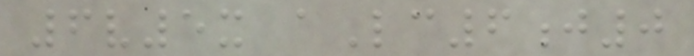6v5x aLc6j0
